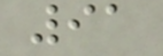91
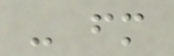- fm
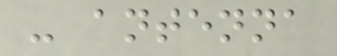- antenna
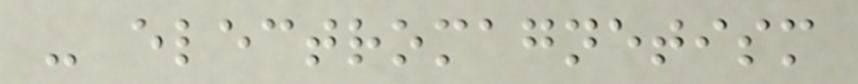- electromagnetism
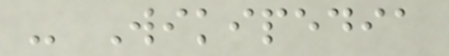- Wikipedia
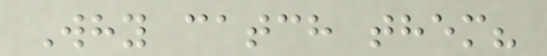Why catch them?
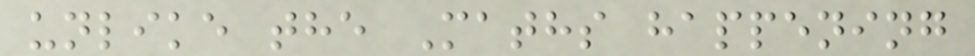unlike the Maths happening
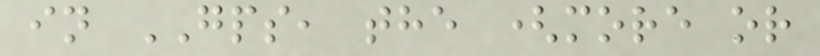in GPS, the (more or
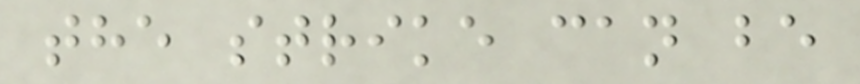the strike can be
